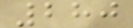280
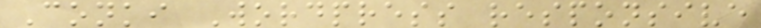Conki Wordpress responsive
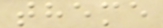theme
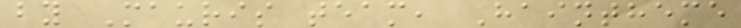by Mauris team, Haintheme
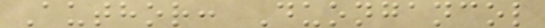Author: Duongancol
